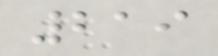219
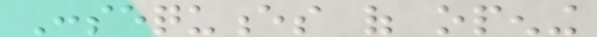Consequences of opening
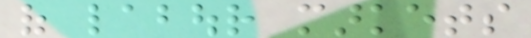of labour markets
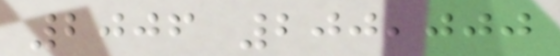2006 200,000
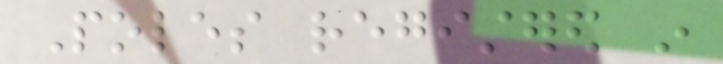Poles registered in
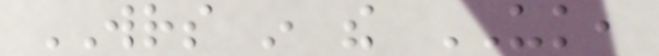WRS in the UK,
